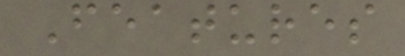Features
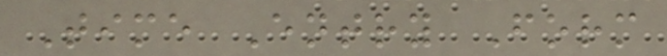Time Entry Form
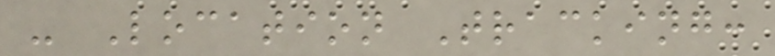- Location Tracking:
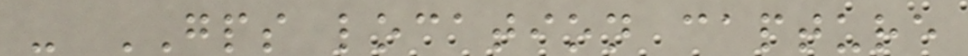- GPS location capture
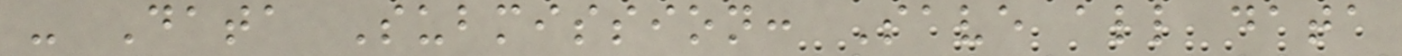- Data Submission: Save all data
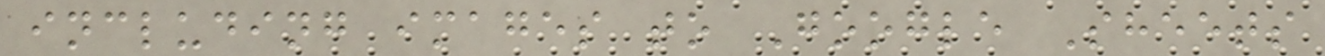including images to Google Sheets
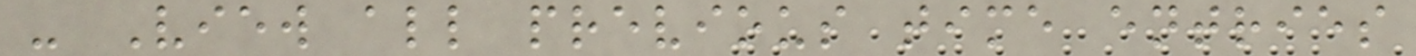- View all previous time entries
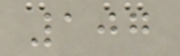107
